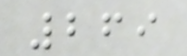269
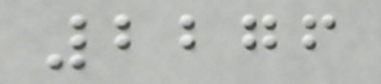2276
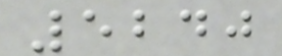5240
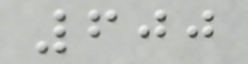600
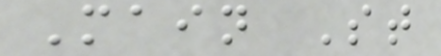Main St
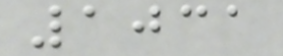1031
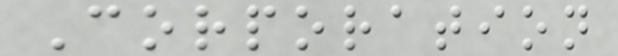Corporation
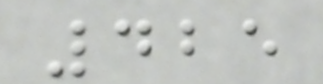425
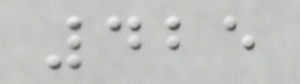425
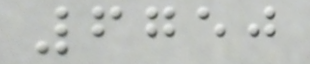6750
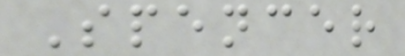Spencer
